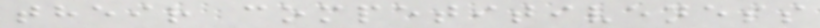their competitiveness
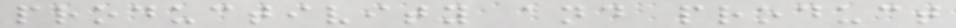productivity and product
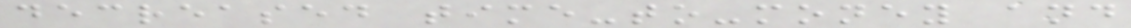decreased time-to-money and
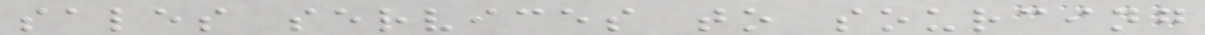sales services to sourcing
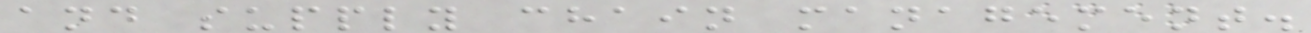and supply chain management.
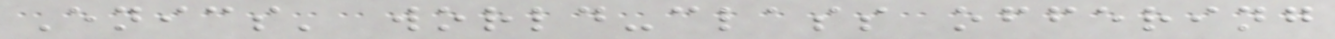Enics' world-class offering
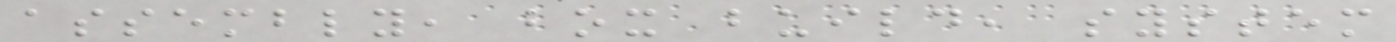assembly, box build, system
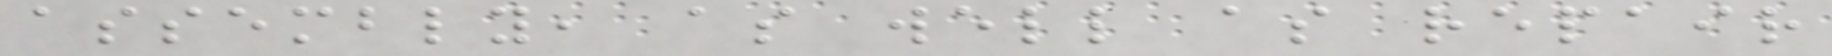assembly, as well as repair
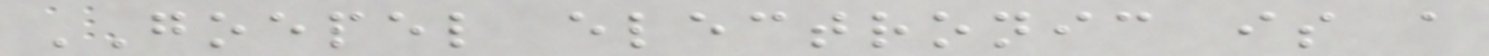GOEPEL electronic is a
